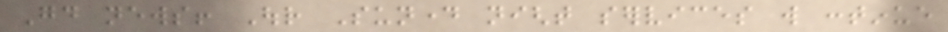Good news! Our Sunday night services will continue
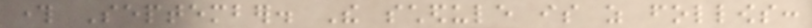through September. The schedule is as follows:
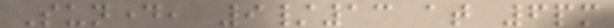Sunday, 9/13 at 6pm
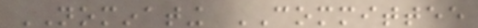NOMINATING COMMITTEE
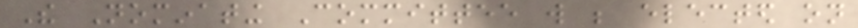The Nominating Committee will be elected on
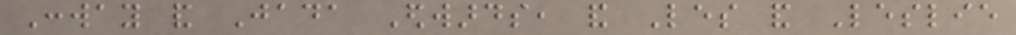Conway and Jada Edwards, and Les and Leslie
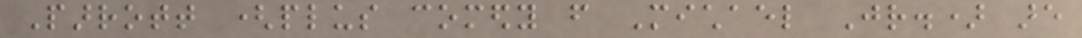Parrott (plus comedy from Michael Jr.) are
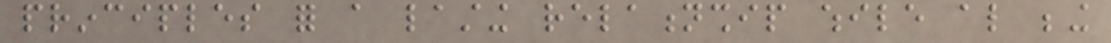principles for a lasting relationship while also being
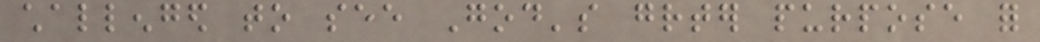challenged to see God's greater purpose for
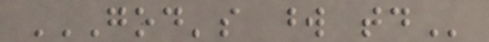GOD'S WORD TODAY
